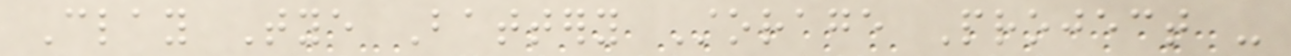Clay Tye Battery Storage Project -
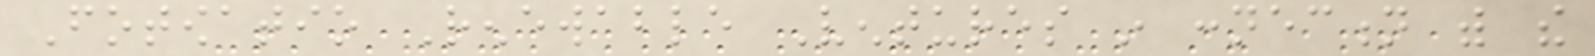Fotowatio Renewable Ventures in connection with the
